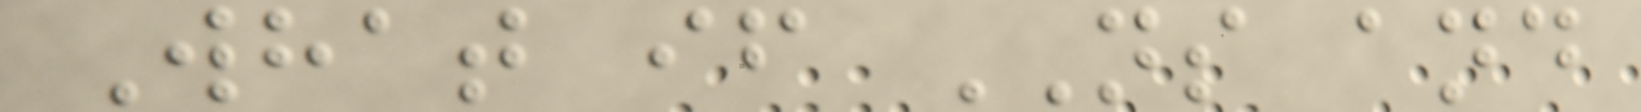What if NS and
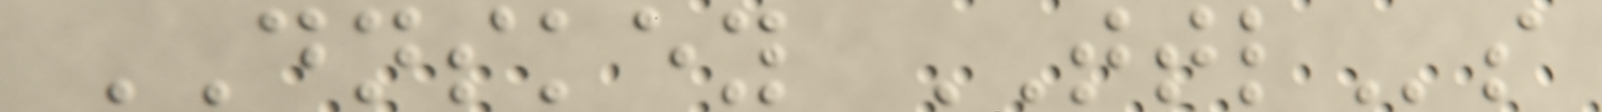DNSKEY TTLs
